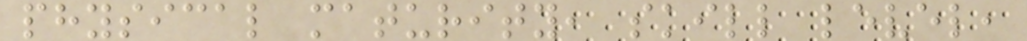physical maturity, skill level,
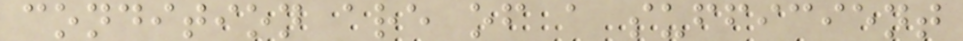condition are of a sufficient
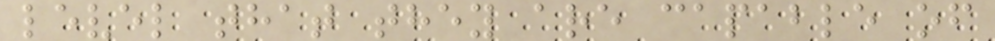level that they are capable of
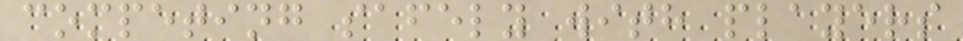competing safely with players
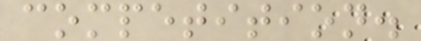competition.
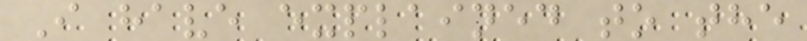I have explained to the
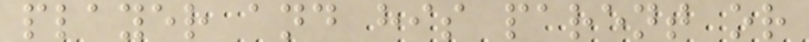player and his parent or
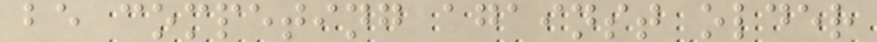be competing against older
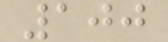100
